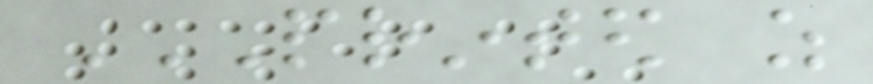PRINTED AS
